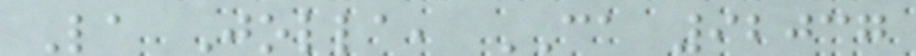La Jolla, CA 92037
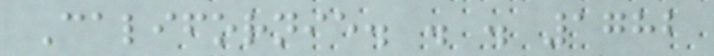Californie. . . 1782
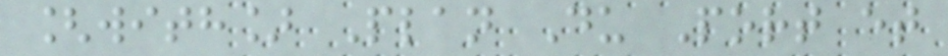[with] Plan Du Port et
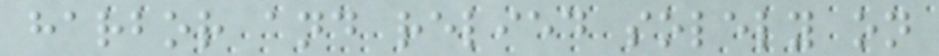harbor and relied solely on
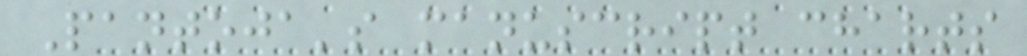Pantoja's manuscript charts
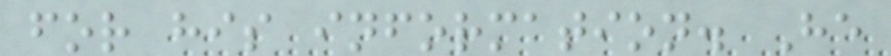for his information. He
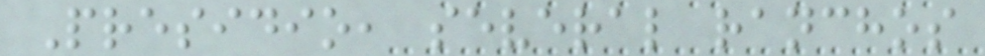Presidio, several ranchos
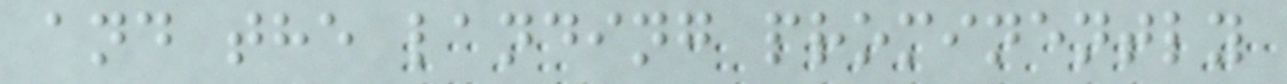and the landing prominently
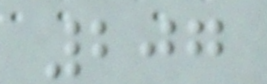207
